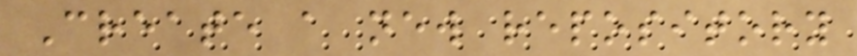Create a new repository
